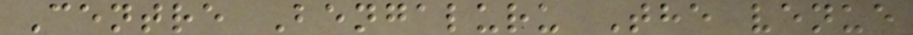Centre Bengaluru The venue
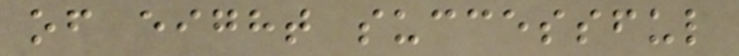of eight successful
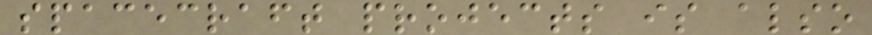spacecraft projects is also
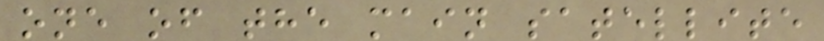one of the main satellite
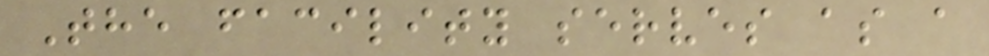The facility serves as a
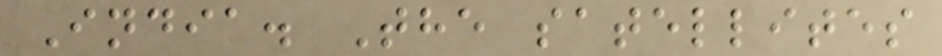India. The satellites
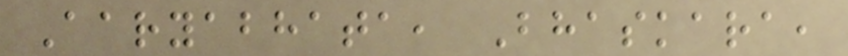Aaryabhata, Bhaskara,
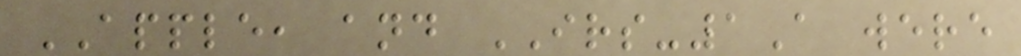APPLE, and IRS-1A were
